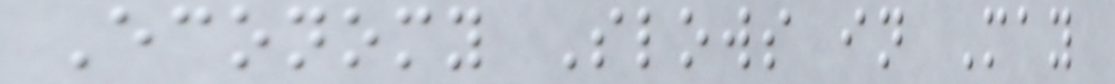Economy Slows in May
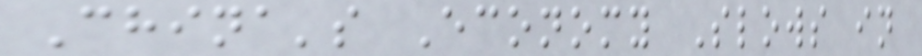China's Economy Slows in
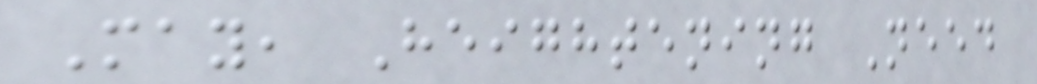May, Heightening Need
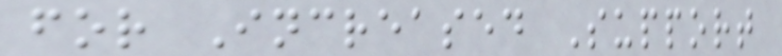for Increased Support
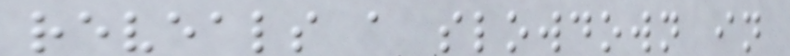reveals a slowdown in
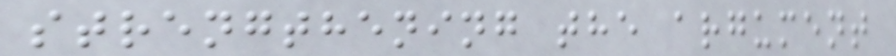strengthening the argument
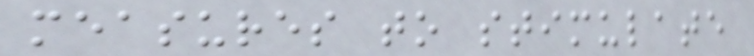measures to stimulate
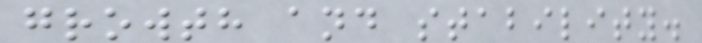growth and stability.
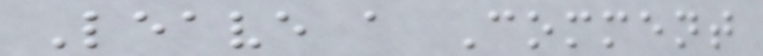Leave a Comment
